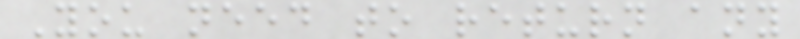You need to return any
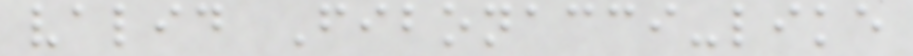valid Fibonacci-like
